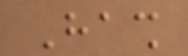Hash
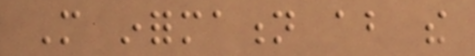More information about the
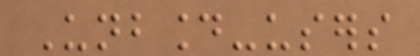Unbound-users
